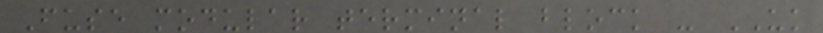Fuse modular terminal block - UK
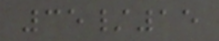35/15
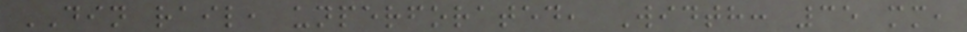DIN rail, unperforated, Width: 35 mm,
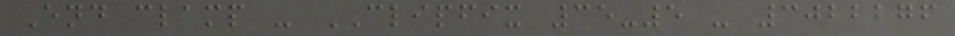End clamp - CLIPFIX 35-5 - 3022276
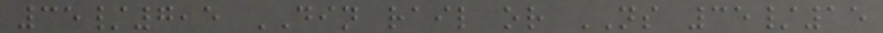35/7,5 DIN rail or NS 35/15
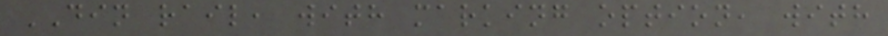DIN rail, with marking option, with
